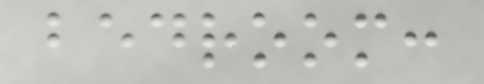bedroom:
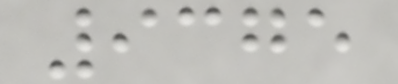9375
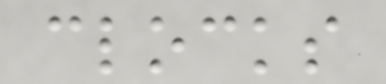clocks
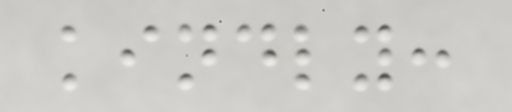kindly:
